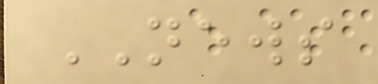NEWS
